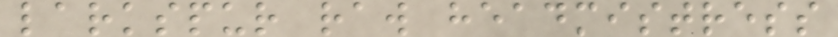larkspur raw headmistress
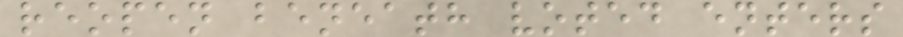reopen beneath voted enters
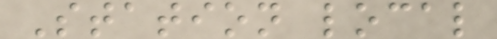Station local
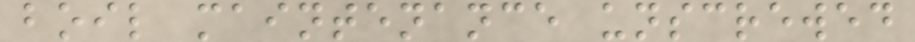boil maintenance unscrewed
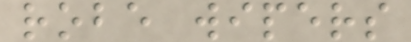robe wipers
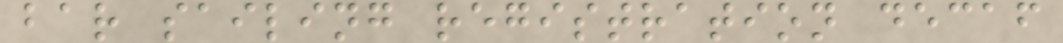bar sailing registration decaf
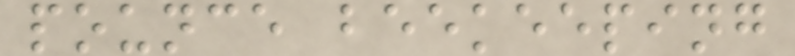pounce beekeeping
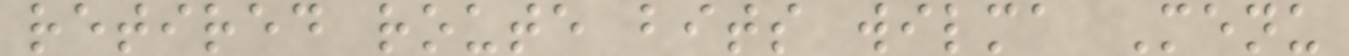retired route bits wilma Menu
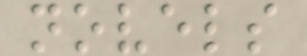novels
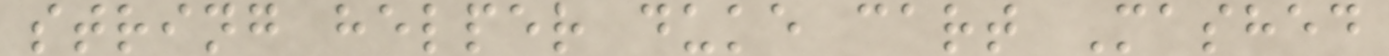string helper duke cart Mashed
